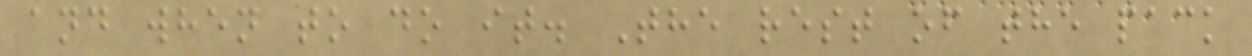and when to do it. The rest of the pack
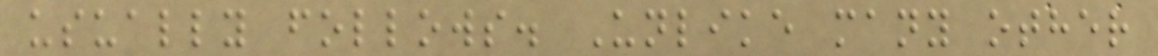usually follows. Unlike many other
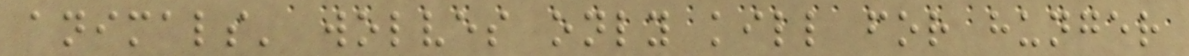animals' wolves only kill for hunger
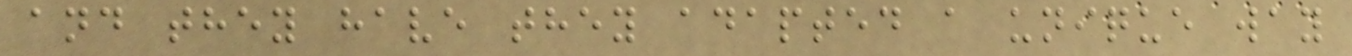and they have they adapted a unique way
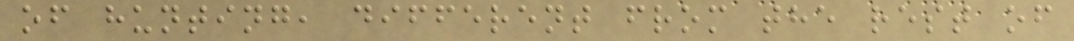of hunting, different from the rest of
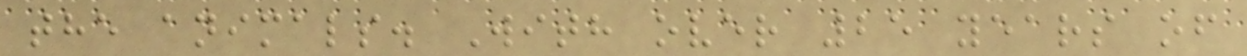the animals. With over 25 years of
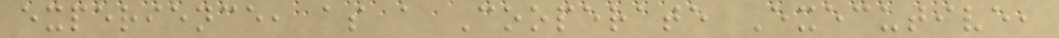experience, as a Cooperate Executive,
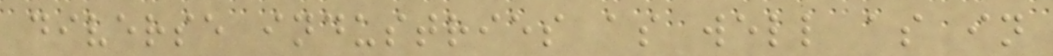diverse industries as well as in
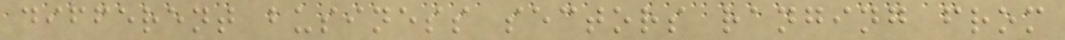different business sectors ranging from
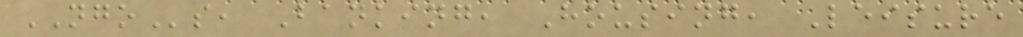NGOs, Banking, Housing, Leisure
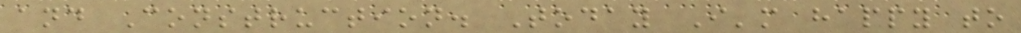and Construction. Today I'm happy to
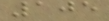105
